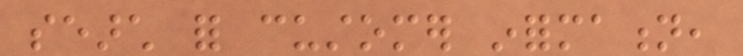search for customer information,
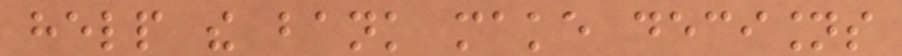help the bank make decisions
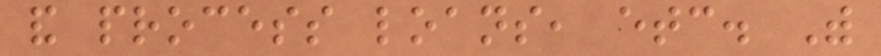and process loans, etc. With
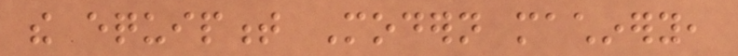the equipment Modern machinery,
